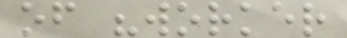of "worker
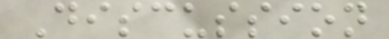Discussion
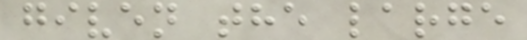given the large
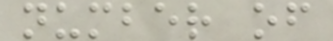number of
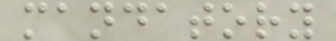mandatory
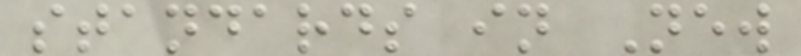standards in New
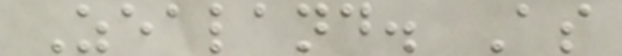Zealand. As
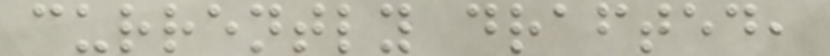currently drafted,
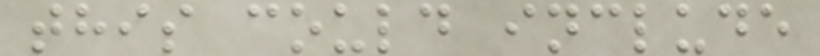this could include
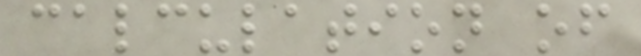calculation of
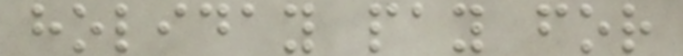holiday pay for
